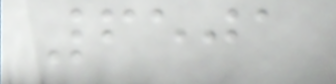6501
